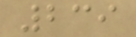239
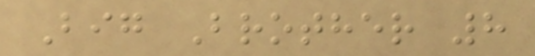Big Brother 8
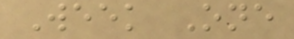Week One
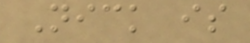Nick is
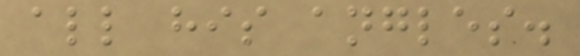all his angles.
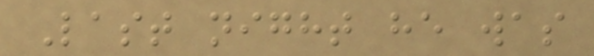Last night he was
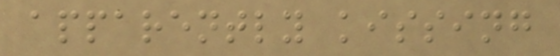apparently kissing
